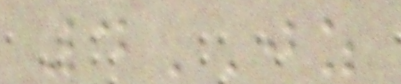4JZ
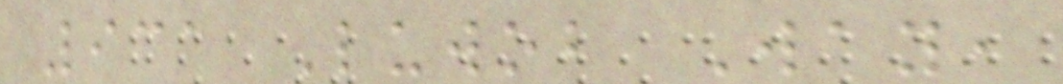931 Luwob Way,
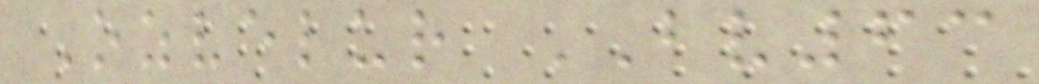Ozvelur BV63
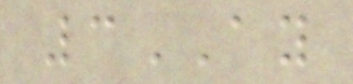3AY
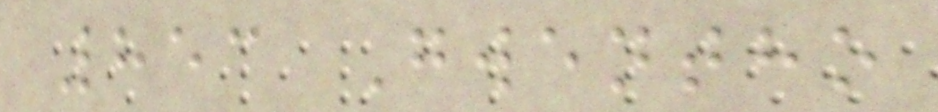853 Gwentho
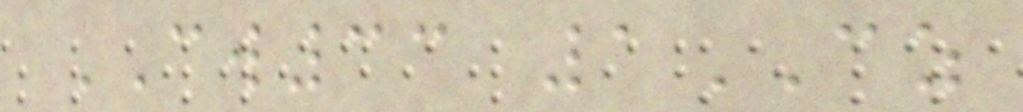CW33 1CZ
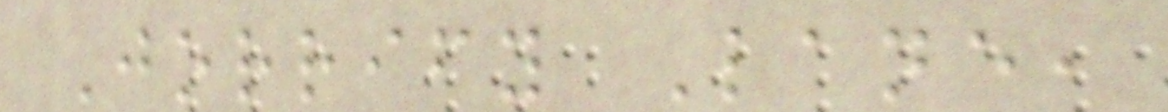Jorrify Lane,
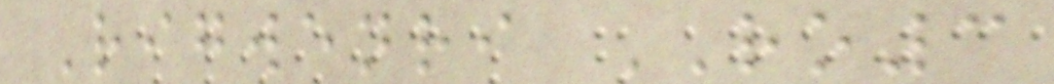Rigwenri RO3
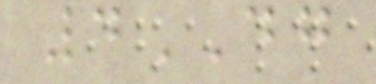4DG
